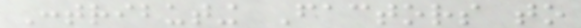Contributing Factors to
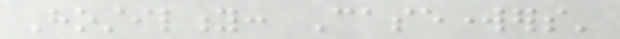Hostility: Caseworkers'
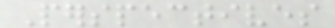Perspectives
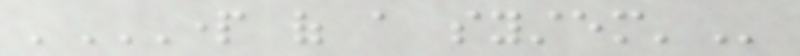'PART OF A SYSTEM'
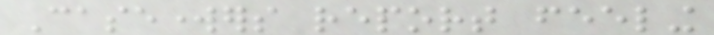Caseworkers report feeling
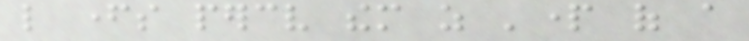like fathers perceive them as 'part of a
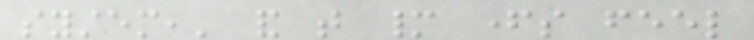system,' and that many fathers feel
